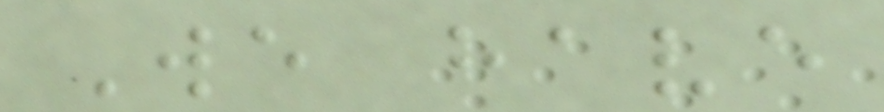We have
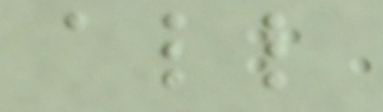all
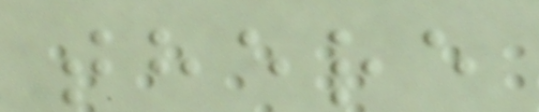there
